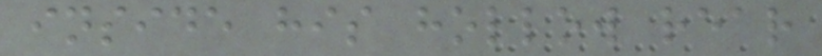inside his hollow rear
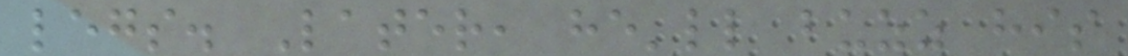legs. Later, he'll buzz his
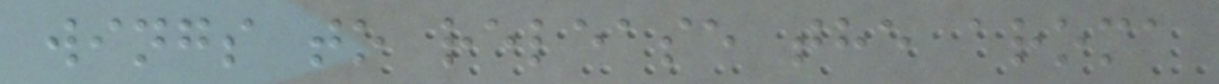wings to release the aroma
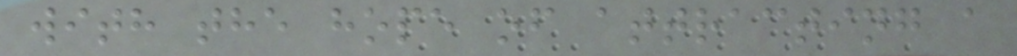with the hope of attracting a
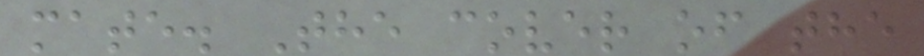mate. The cover of the
